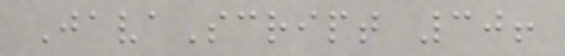JavaScript 30!
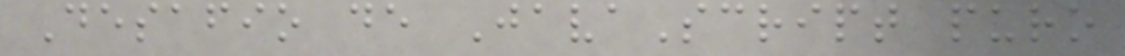Desafio de JavaScript puro
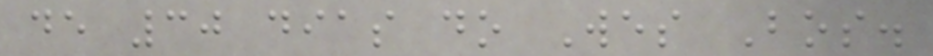de 30 dias do Wes Bos.
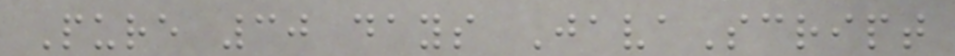Pure 30 days JavaScript
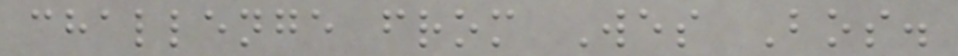challenge from Wes Bos.
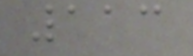113
